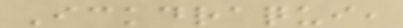Ickdraqui,
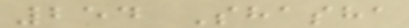254 Shasha
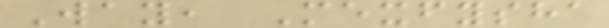Way, Mexfysha
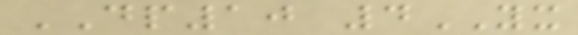DP10 4YX
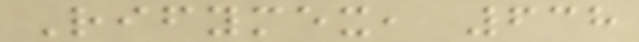Rifymex, 638
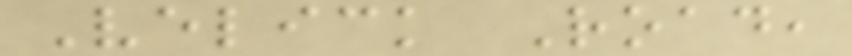Velick Road,
